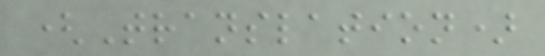(Translation)
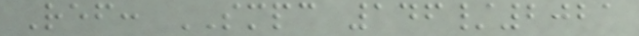Ref: SMPC 146/2021
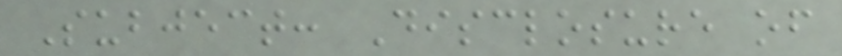Subject: Disclosure of
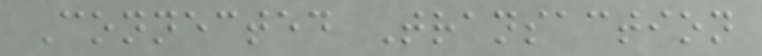Connected Transaction
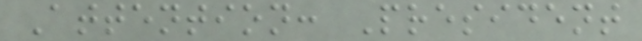Attention: President
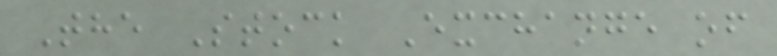The Stock Exchange of
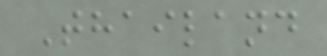Thailand
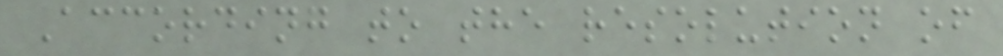According to the resolution of
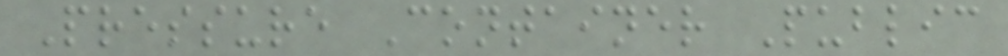Pressure Container Public
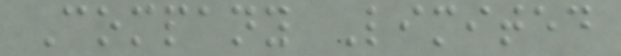Company Limited
